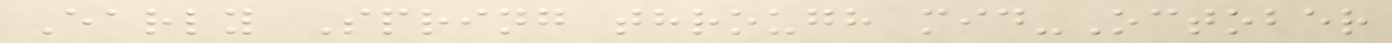Early Spring through mid-October
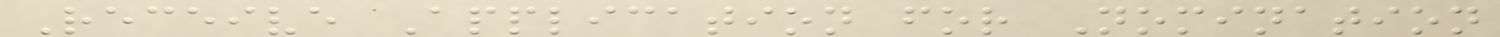Receive Application for Nomination
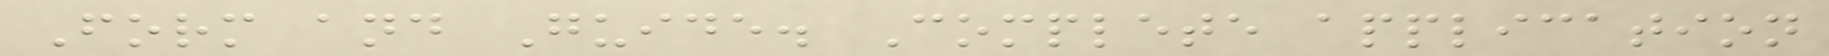Form and Guide. Complete application
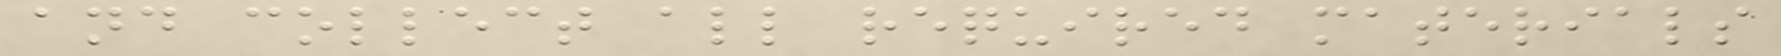and collect all required materials
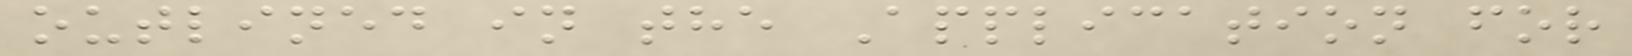outlined in the Application for
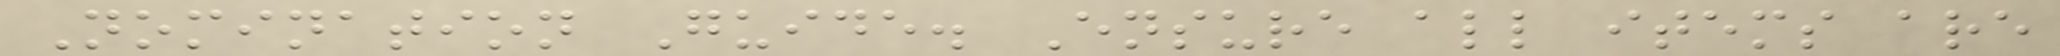Nomination Guide. Ensure all items are
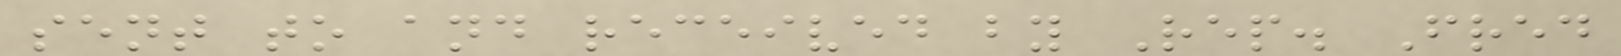sent to and received by Rep. Fred
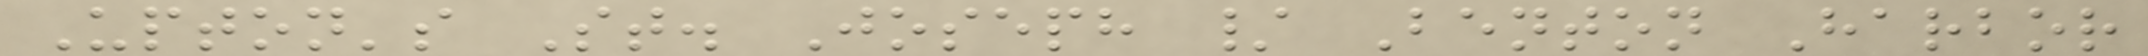Upton's St. Joseph / Benton Harbor
